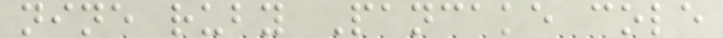nine ruby Pancake cole
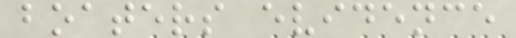boaters evidence
